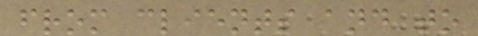from clients and to
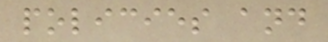policies and
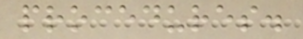procedures.
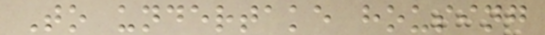To undertake housing
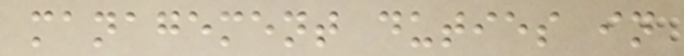management duties in
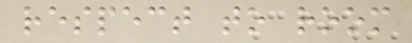respect to room
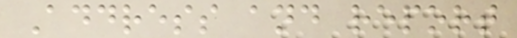Address and report
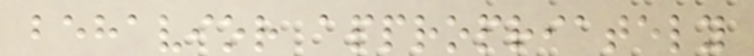behavior appropriately
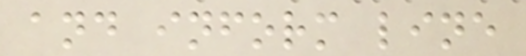and inform line
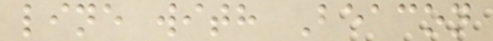line with Beacon
